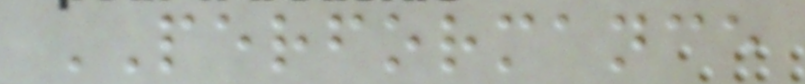PERFORMANCE
